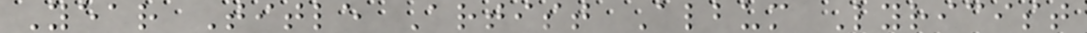Year Title Artist Album Lyricist
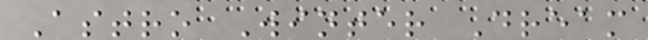Astro Winter Dream
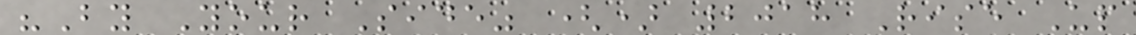"By Your Side" () 2018 Rise Up
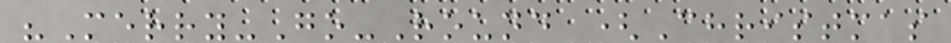"Merry-Go-Round (Christmas
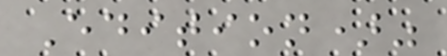Edition)"
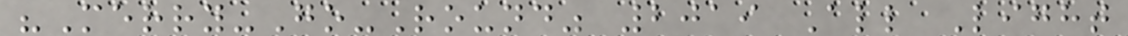"Merry-Go-Round" 2019 All Light
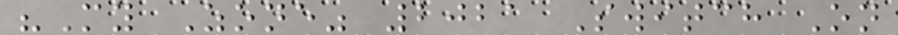"My Zone" 2021 Switch On
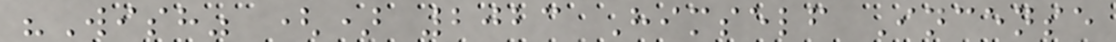"Wish" () 2023 Himself Incense
